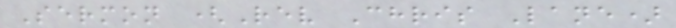Sermon (Rev Chris Lane)
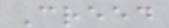Creed
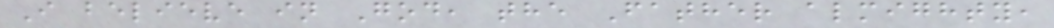I believe in God, the Father almighty,
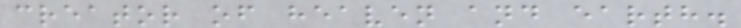creator of heaven and earth.
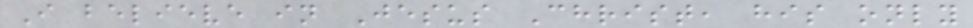I believe in Jesus Christ, his only
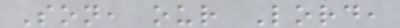Son, our Lord,
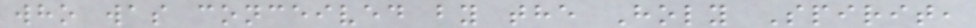who was conceived by the Holy Spirit,
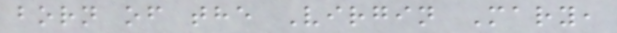born of the Virgin Mary,
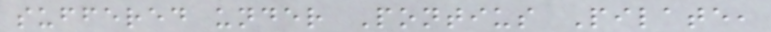suffered under Pontius Pilate,
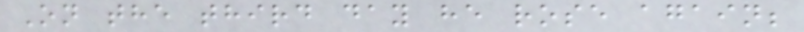On the third day he rose again;
